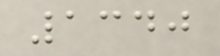1340
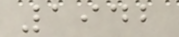1942
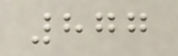877
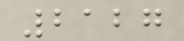2127
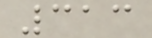313
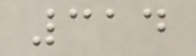314
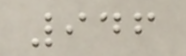946
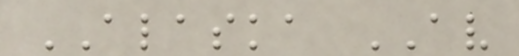ALASKA AV
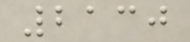2130
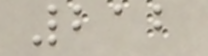212
